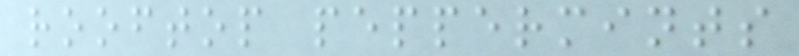rooftop peppermints
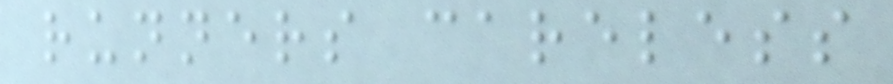runners careless
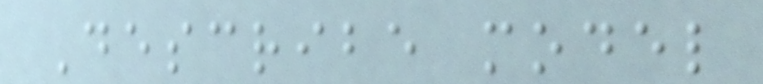Describe model
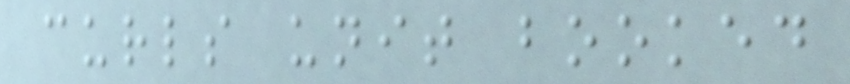curls unit booked
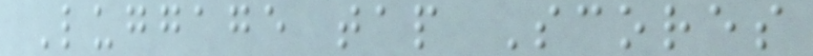Luggage tap Scores
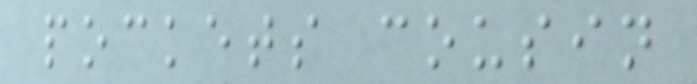pockets cousin
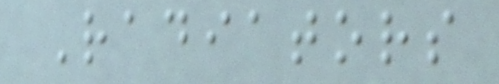Radiators
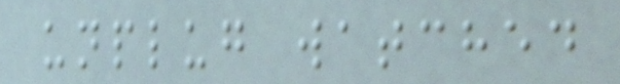unplug watched
